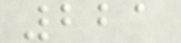221
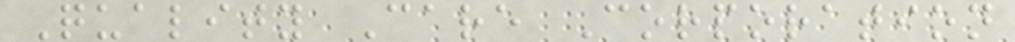Quality Care Corporation
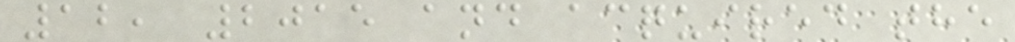12, 2015 and acquired the
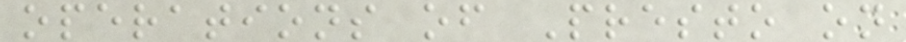operations of Presto on
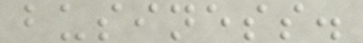business.
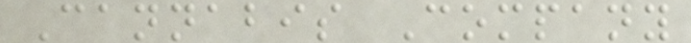Cannabis Company
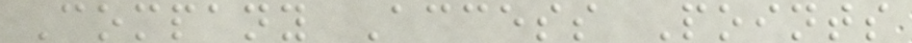Company Access Points
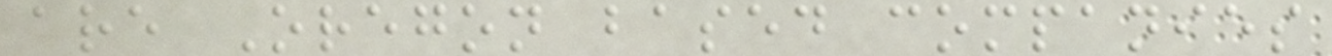are Oregon based companies
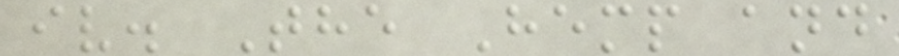iv. The Hemp and
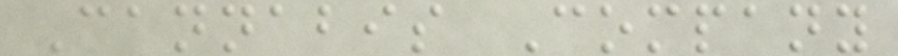Cannabis Company
